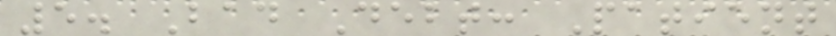5. Bad Debt: Patient
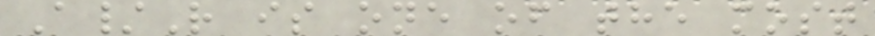A/R is one of the most
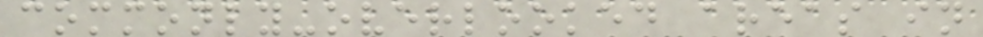commonly-overlooked areas in
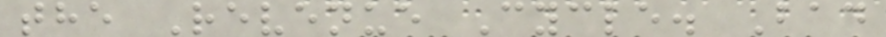the Revenue Cycle. Bad
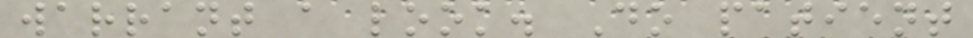warrant a look. Do patient
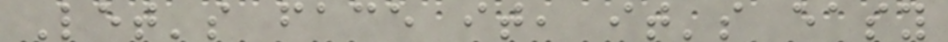Let's face it, it's easy
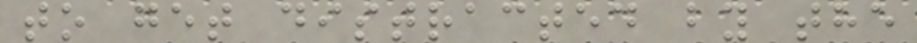to get distracted by the
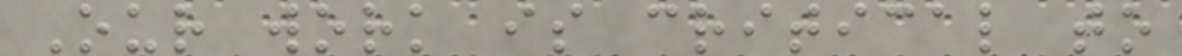Our work is critical to
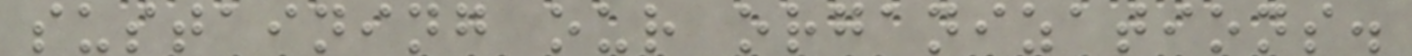sustaining our organizations.
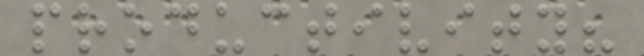productivity?
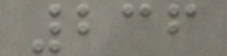236
